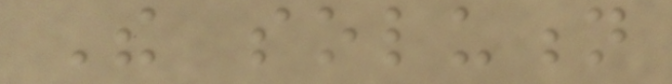The solution
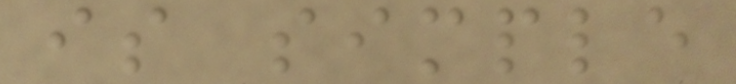is simple
